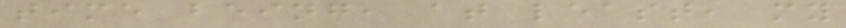time being, at least, my
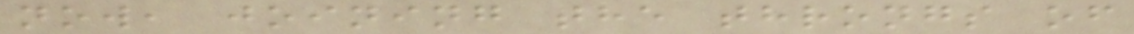now, joining the throngs of
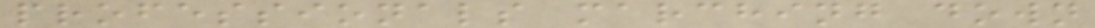professionals marching down
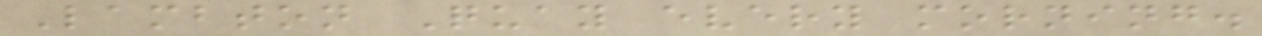Lambton Quay every morning.
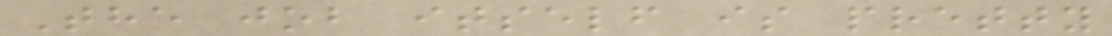The job itself is pretty
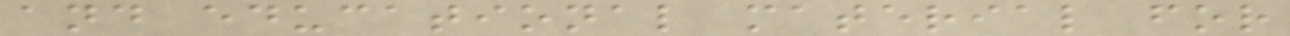and educational material for
